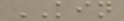KIN
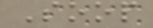Soop
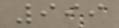999
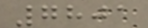7801
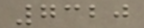7320
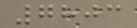7803
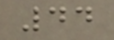44
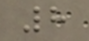8
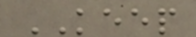KEEP
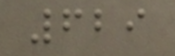629
